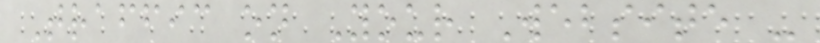Traffic on Your Website -
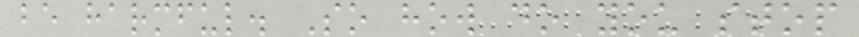be harmful. So how do you stop
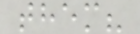them?
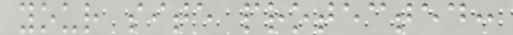your site protected:
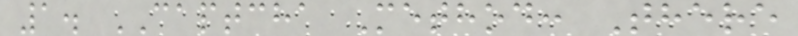1. CAPTCHA Method: There
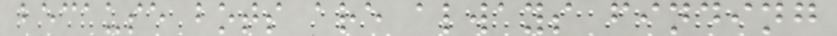because bots are always finding
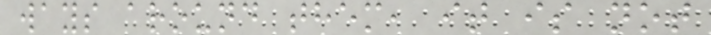ways around them, it is not
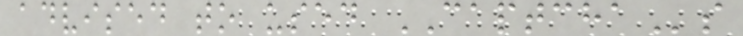advised to used CAPTCHAs
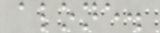alone.
